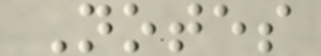Notes
